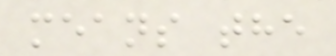means the
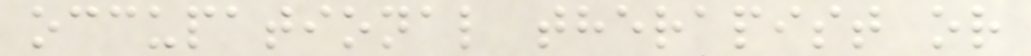occupational therapist or
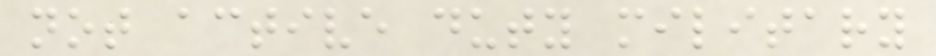not active duty military
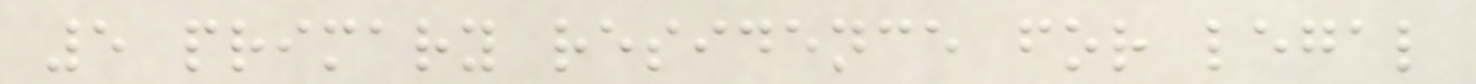5 primary residence for legal
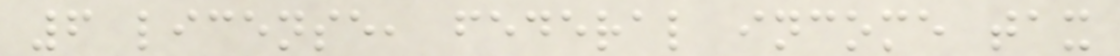6 license, federal income tax
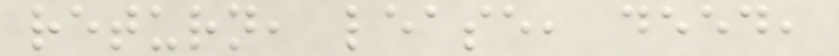return, lease, deed,
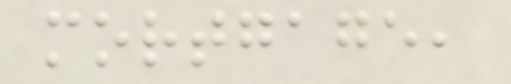mortgage,
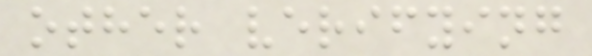other verifying
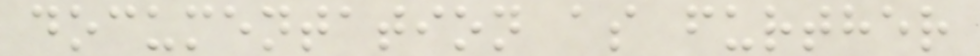documentation as further
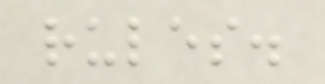rules.
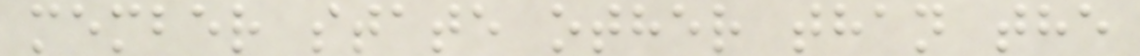member state other than the
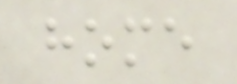home
